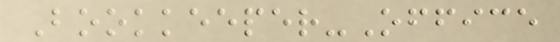Bookkeeper-Office
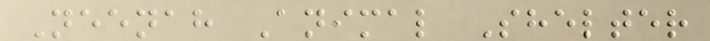Neenah Animal Shelter
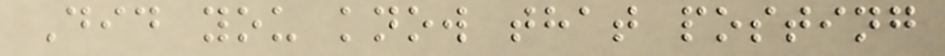Did you know that posting
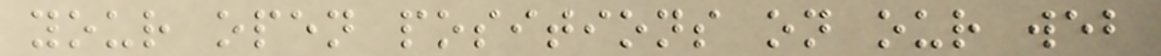your open positions on our web
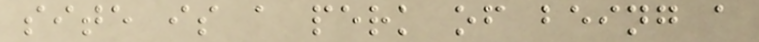site is a perk of being a
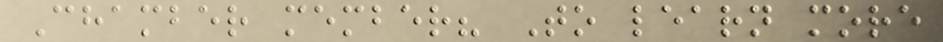Chamber member? To learn more
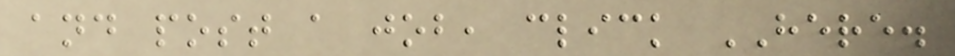and post a job, click HERE.
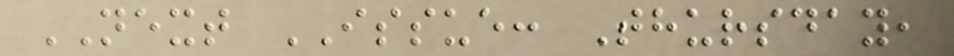NEXT ISSUE: Thursday,
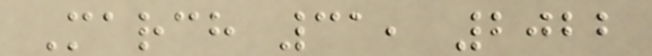March 31, 2022
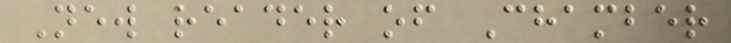New reader of Chamber
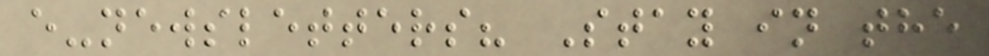e-newsletters? Stay in the
